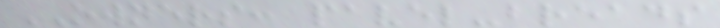OWNERS: pavel-breads
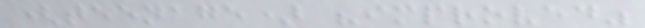(teenage) "improved"
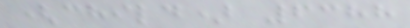(child) 6388
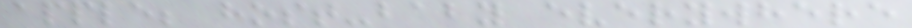apple; host-baby everywhere
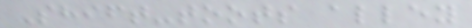Shift-toots alley
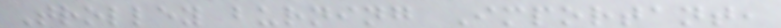Trolley burning Important,
